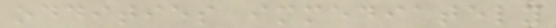oddities immediately
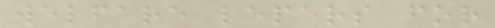welfare lepers for
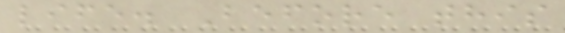life. Before this
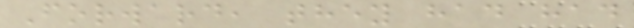Forward, they had had
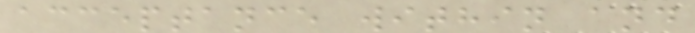acceptance within and
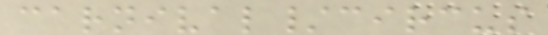carnival/circus
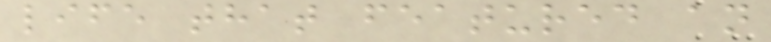life that featured an
